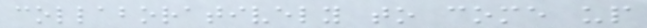collaboratively to come up
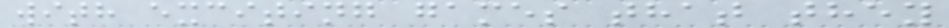with exciting games that they
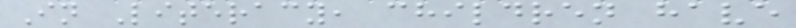In Literacy, children have
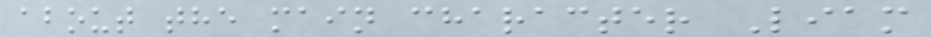about the main character Liam
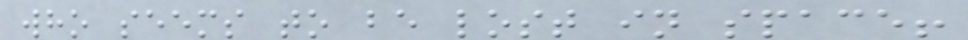who seems to be lost in space!
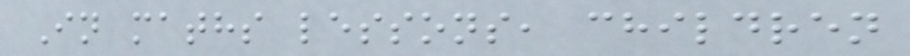In maths lessons, children
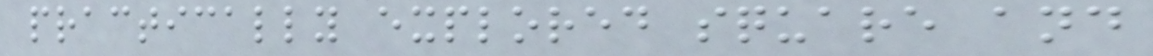practically explored square and
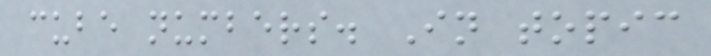cube numbers. In topic
